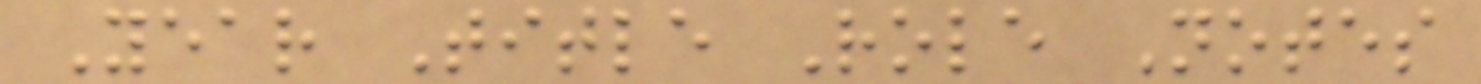Year Title Role Notes
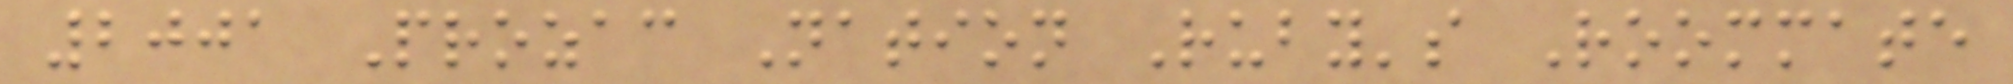2001 Prozac Nation Ruby's Roommate
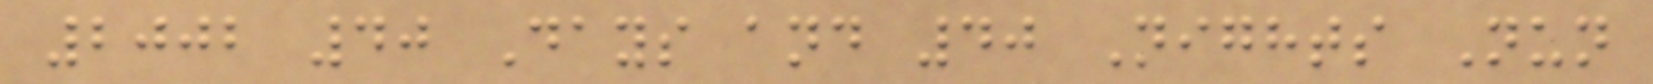2002 40 Days and 40 Nights Nun
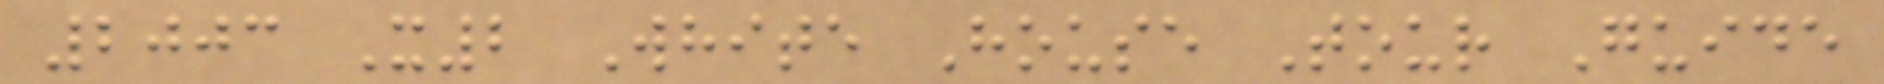2003 X2 White House Tour Guide
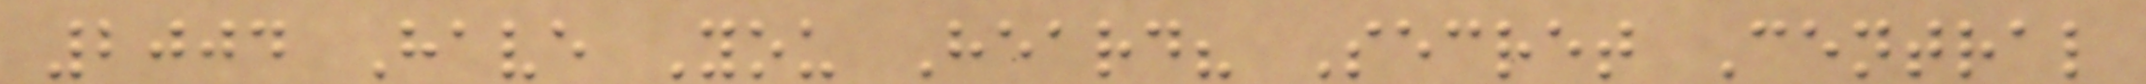2004 Have You Heard? Secret Central
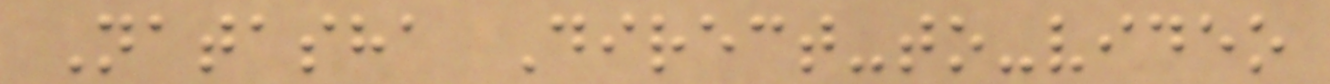Natasha Direct-to-video
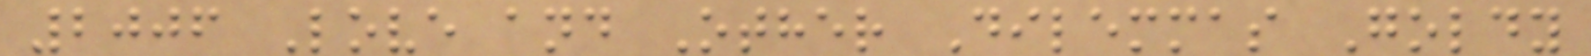2006 Love and Other Dilemmas Goldy
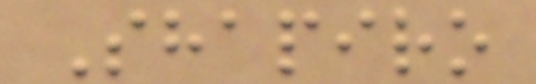Shapiro
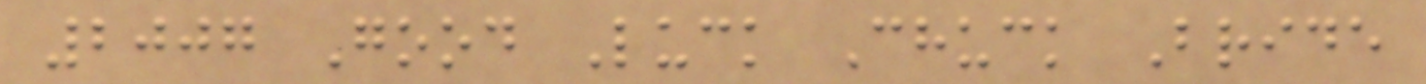2007 Good Luck Chuck Bride
